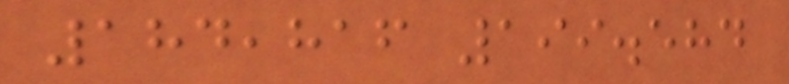184,816 199.584
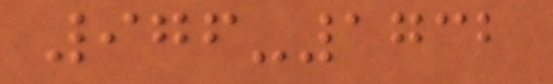976-1732
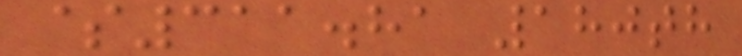$311.81 180th
